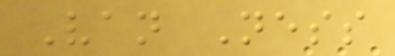Van Ness
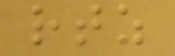rtz
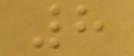8
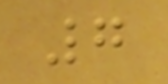7
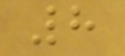8
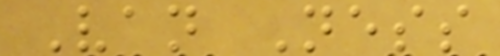Van Ness
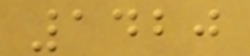1420
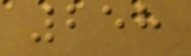258
